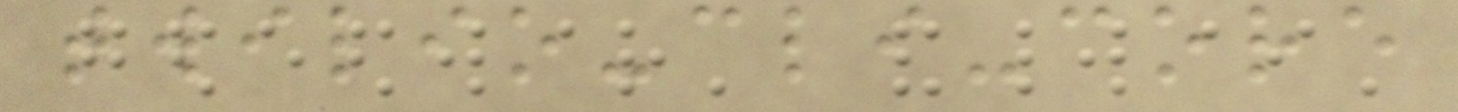twilio-cli-core
